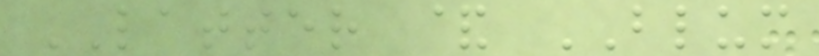LATTER & BLUM
